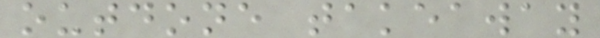outdone takeaway
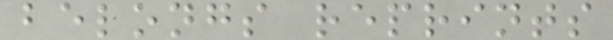belongs reprints
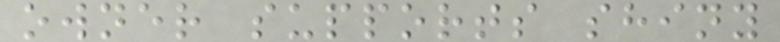owner supports shiny
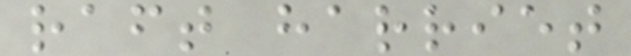raft harriet
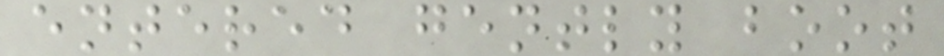entered gently boot
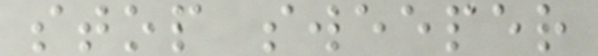stop sweeper
